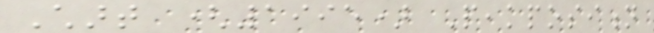Chart (1995) Peakposition
